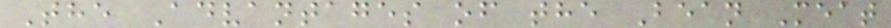The Advantages of the Bean Meat
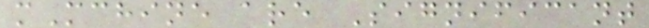mMchine are Significant
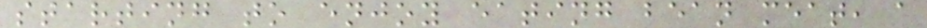starting to enjoy eating bean meat, a
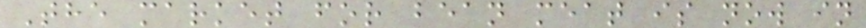The market for bean meat is now in
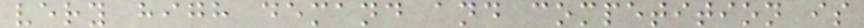very high demand and competition is
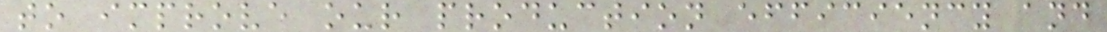to improve our production efficiency and
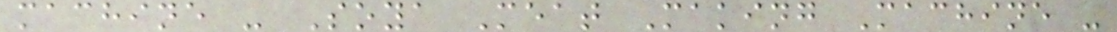machine - Soya Meat Making Machine -
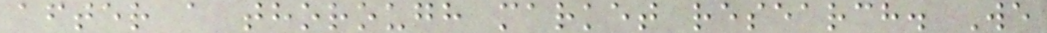after a thorough market research. We
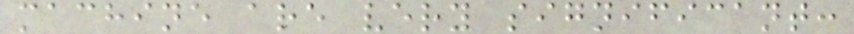machine are very significant:
